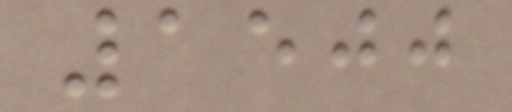1500
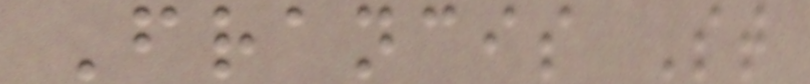Francis St
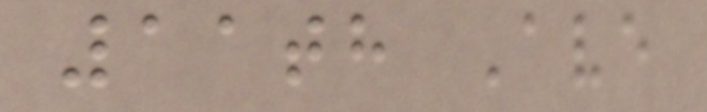11th Ave
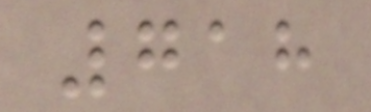718
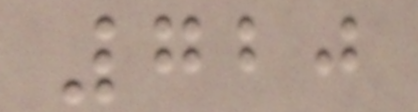720
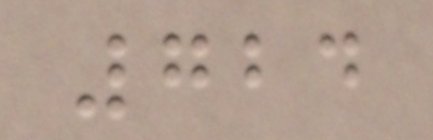724
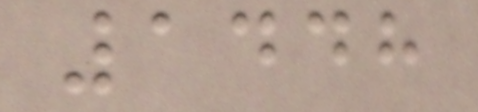1448
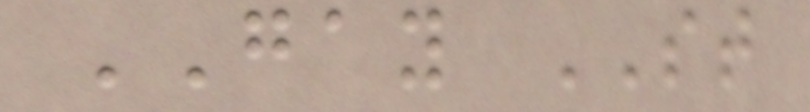GAY ST
